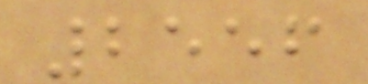2556
